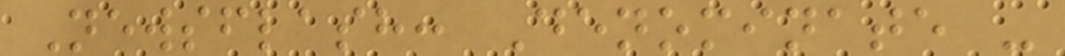Newsflash: Denominate -
